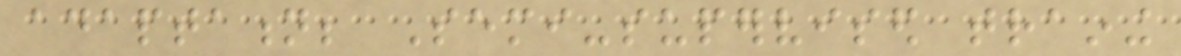adaptation; Semi-supervised training
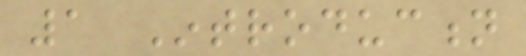1 Introduction
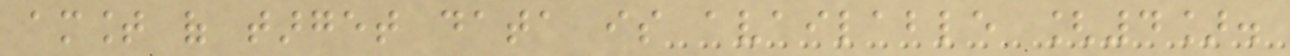amount of target data is available [4].
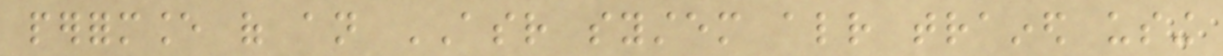performance of an ASR system already trained using
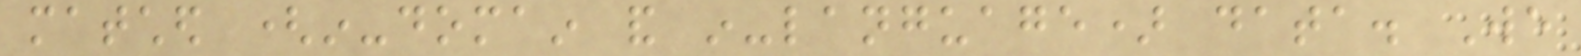matched (in-domain and in-language) data. We
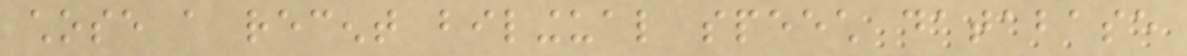chose a recent bilingual speech database
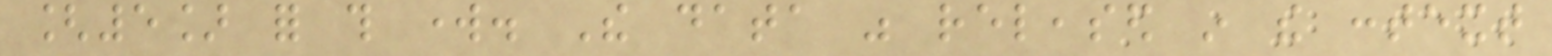[5] for this work. The data was released in the context
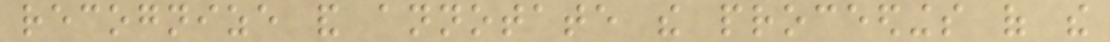recognize and annotate the proceedings of the
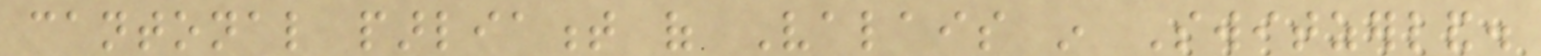cantonal parliament of Valais in Switzerland.
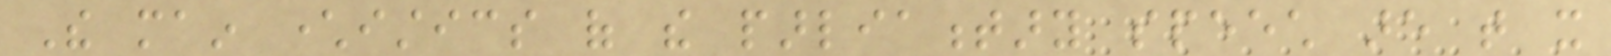The main characteristics of the parliamentary speech are that it
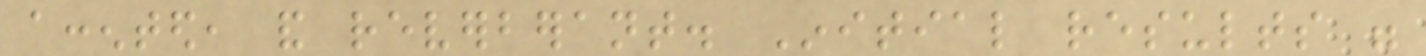accented, and reverberant. Initial results were
